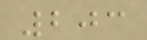203
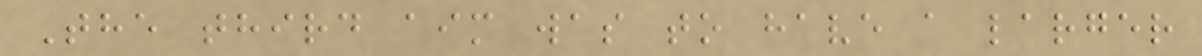The third aim was to have a larger
